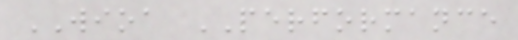WIOA PERFORMANCE
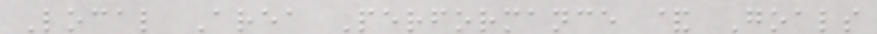Local Area Performance & Goals
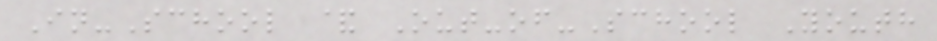In-School & Out-of-School Youth
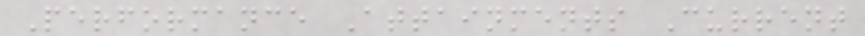Performance Attainments Current
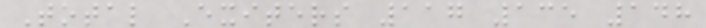Total Exiters 117 135 148
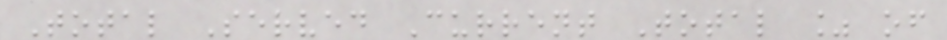Total Served Current Total % of
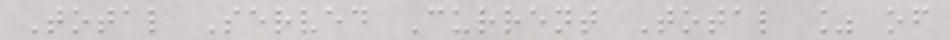Total Served Current Total % of
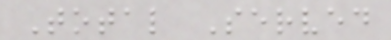Total Served
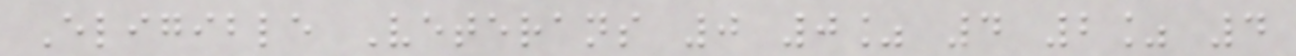Eligible Veterans 0 0% 4 2% 4
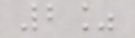2%
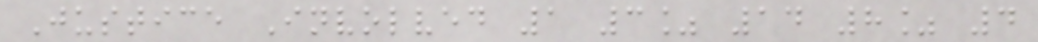Justice Involved 1 3% 14 8% 4
